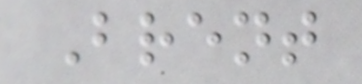Brent
